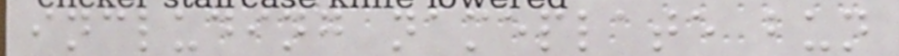including nameplate bun
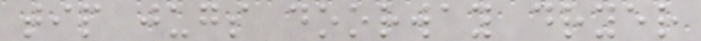tip jugs doorway dryer
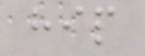hip
